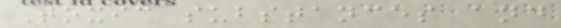Toxic substances and
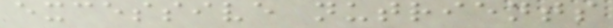excessive nutrients
